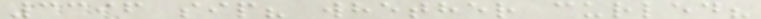3396 sip? whether curled?
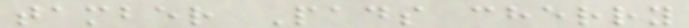tamber Pads cherry
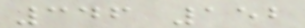346 152
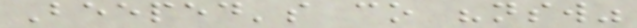Beeped's co "nsw"
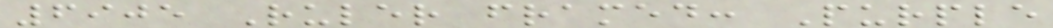6905 Ruler framed: Purple
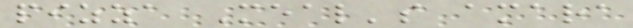pizza Meal's amara
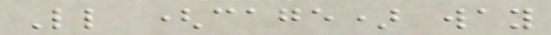Ll (cage) way
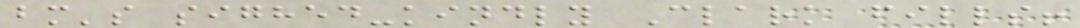bm's sighed-kindly Clark fills!
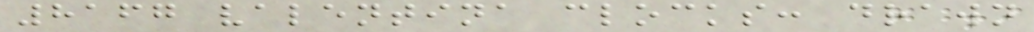8167 valentina clocks: drawn
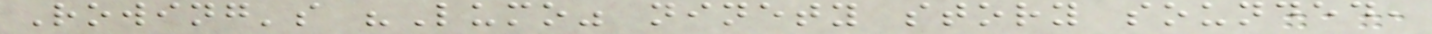Rowing's "Lumo" ninety story sounded,
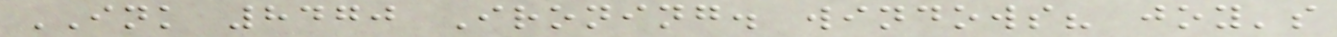INK 8470 Ironing. windows? joy's
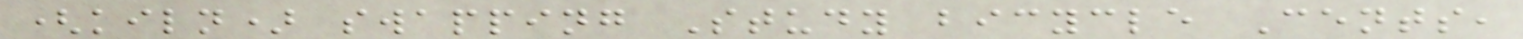(kiln) swapping Study bicycle Cents,
